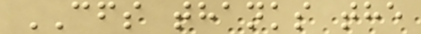CFS thanks the
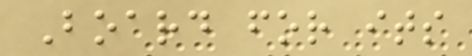Board for its
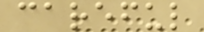careful
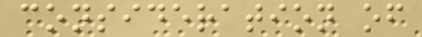consideration of
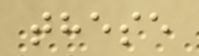these
